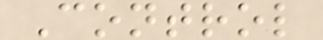Control
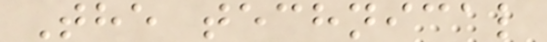The technical
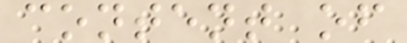content of
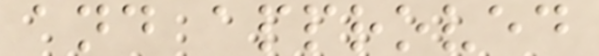and approved
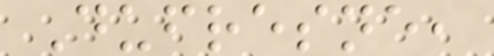Dufresne,
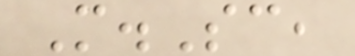M.Sc,
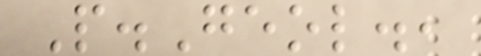P.Geol.,
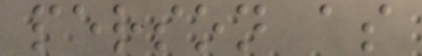person as
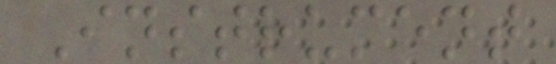Instrument
